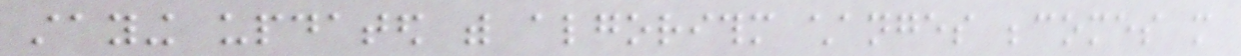staying updated with algorithm changes becomes more
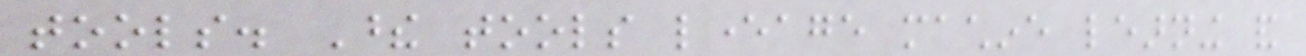tools. These tools leverage machine learning and
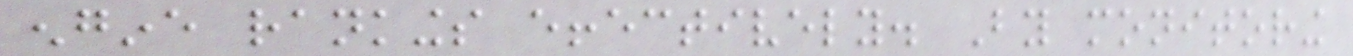engine rankings effectively. By monitoring
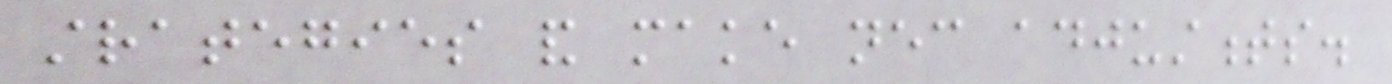strategies and make necessary adjustments.
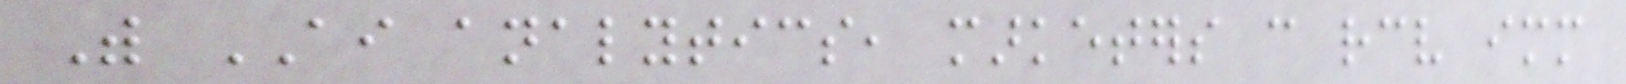With AI analytics, marketers can receive immediate
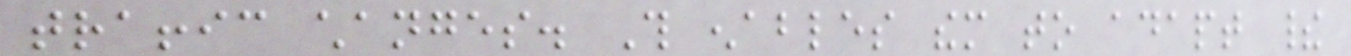traffic changes. This enables them to adapt their
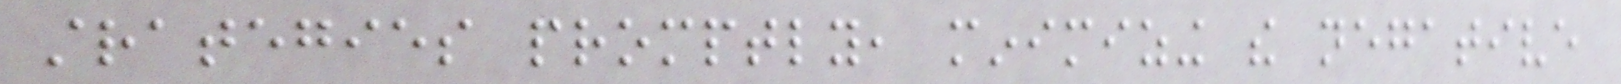strategies promptly, minimizing the negative
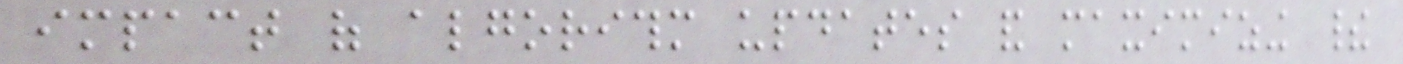impact of algorithm updates and maximizing their
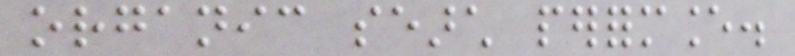organic search performance.
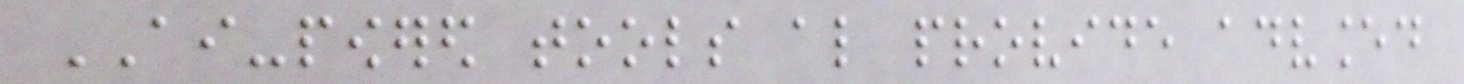AI-powered tools also provide advanced
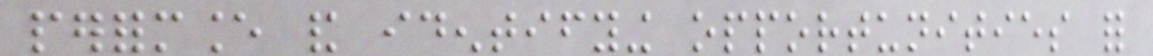performance and identifying opportunities for
